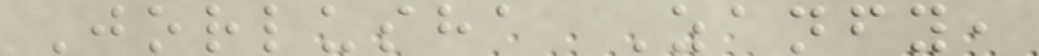Jorlusha Zanfy,
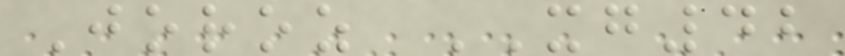Joroz XG42
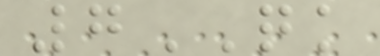7QK
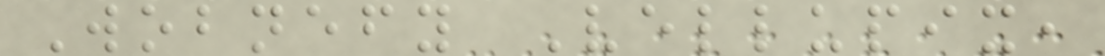Wobnefy Vellupix,
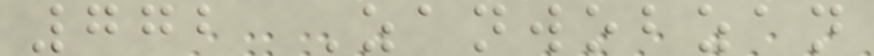772 Zanwobzan
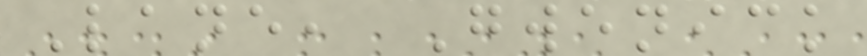Lane, Gwenick
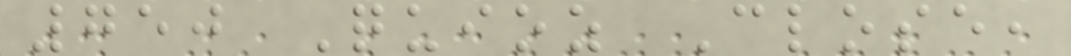750 Quioz Close,
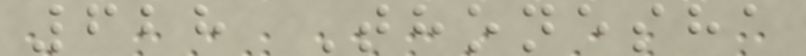628 Thonesha
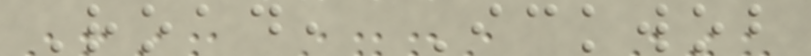Road, Ickwob
